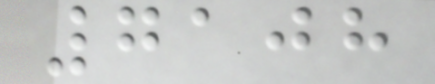7108
